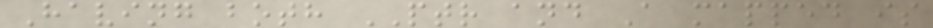Having both PTR and A mapped is
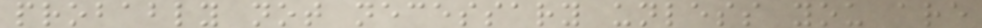probably not necessary unless you are
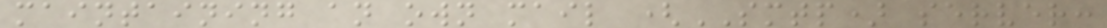maintaining an own mail (SMTP) server:
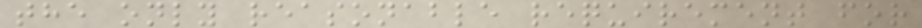the only reasonable requirement for
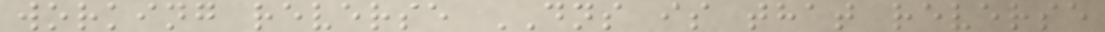working reverse DNS is that reverse
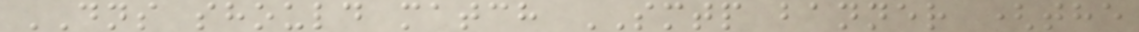DNS should match SMTP banner (the
